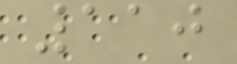110
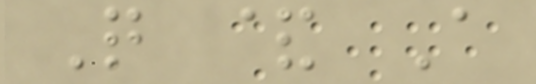Q & A
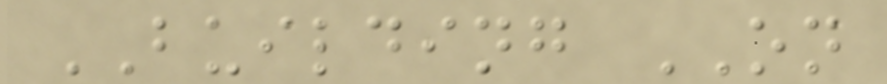BUILDING ON
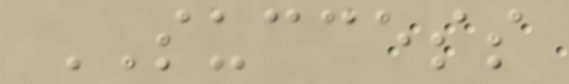SUCCESS
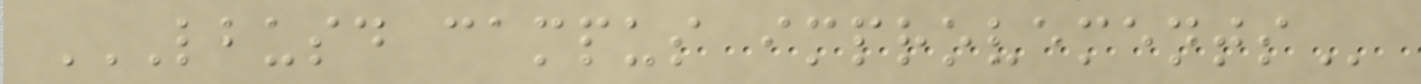LBUSD CAMPUS IMPROVEMENTS
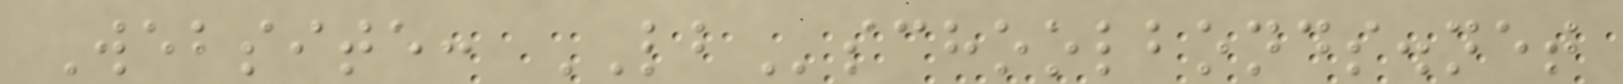Website: LBschoolbonds.net
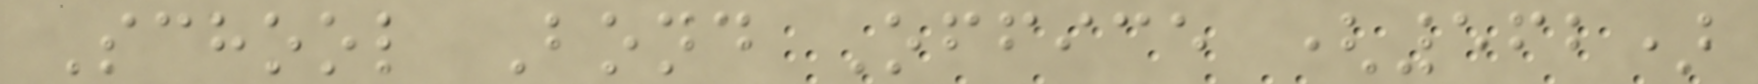School Bond Office (562)
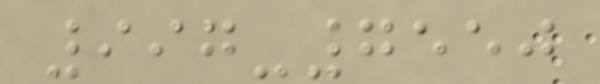997-7550
